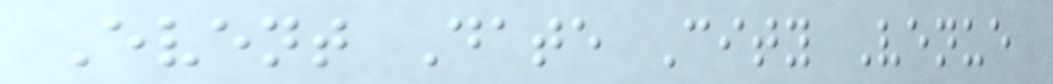Event Date City Venue
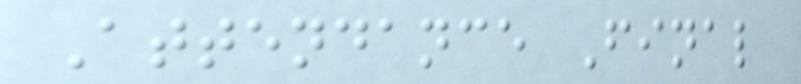Attendance Final
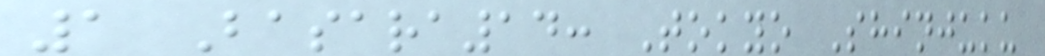1 Basara14: Tokyo Shinjuku
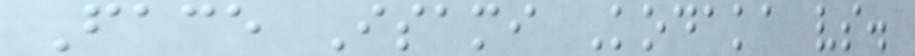Face Isami Kodaka vs.
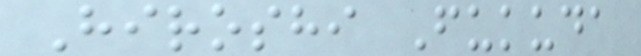Hiroshi Fukuda
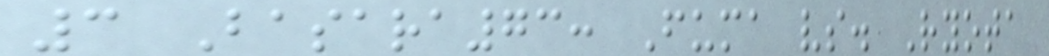3 Basara73: Fuma vs. Ryota
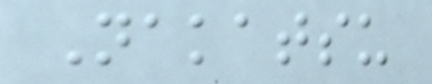Nakatsu
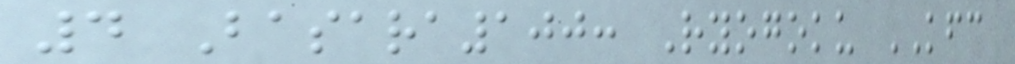4 Basara100: Ryogoku KFC
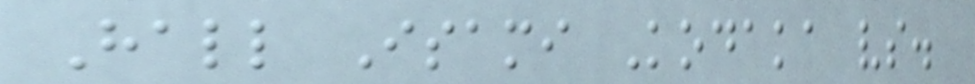Hall Isami Kodaka vs.
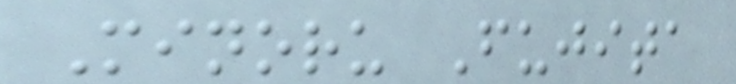Minoru Fujita
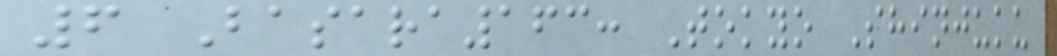6 Basara163: Tokyo Shinjuku
